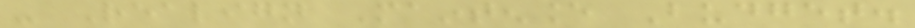- Realign Maintenance Budget.
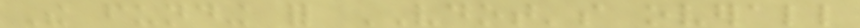The funding for VDOT's overall
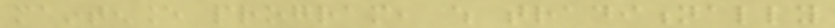maintenance program, which traditionally
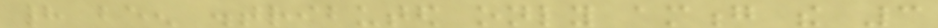had been distributed only among the 3
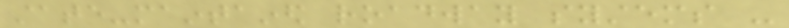state-maintained roadway systems -
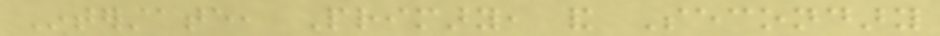Interstate, Primary, and Secondary
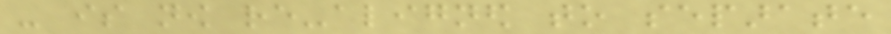- is now re-aligned to separate
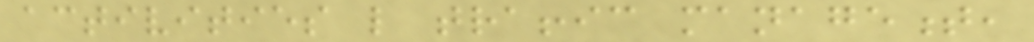activities like traffic management,
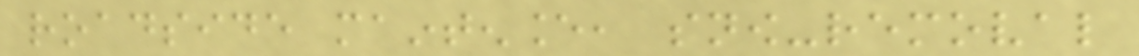roadside maintenance, snow-removal
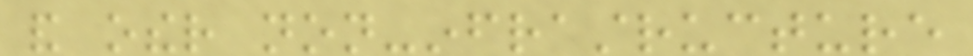and other non-infrastructure
